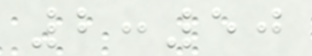2:50
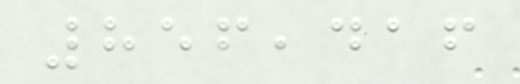856,416
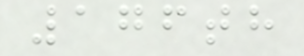176th
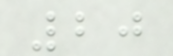20
